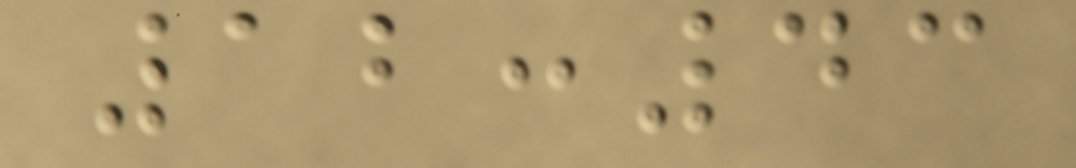12:43
